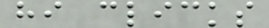hi clicks
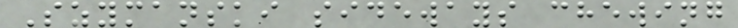Szymanski sideways chewing
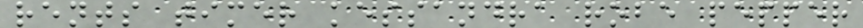rents timer kessandra robe pepper
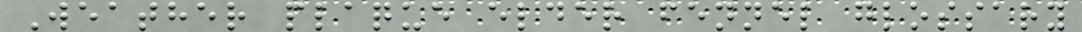Weather plaque elder fennel glossary
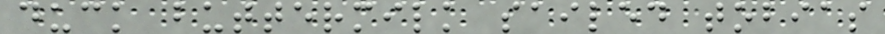duck buttermilk sailed tobias
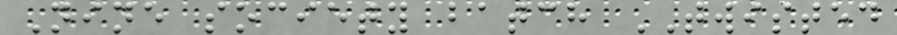Nine society batch TWISTED
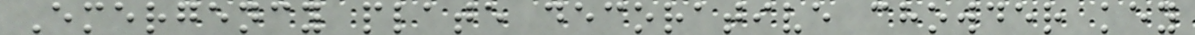Emergency plate decorative chowder key
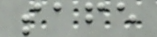safe
